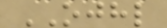OJHL
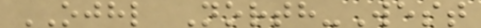OJHL North-West
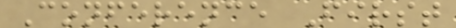Conference First
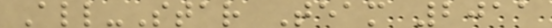All-Star Team 2011
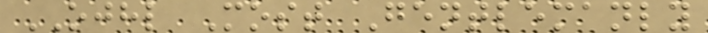OJHL Most Gentlemanly
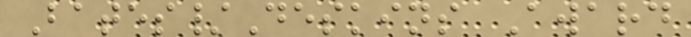Bates/Deskins Award
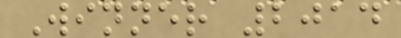Winner 2014
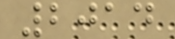2014
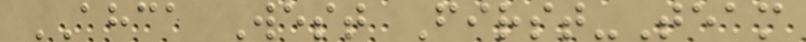AHCA West First-Team
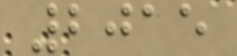2015
